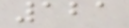121
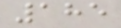185
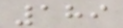189
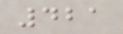421
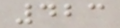423
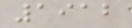1912
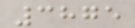3875
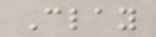Clay
